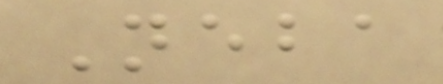Neba
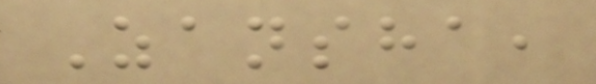Zansha,
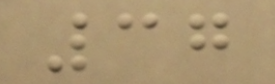37
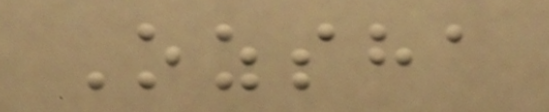Ozsha
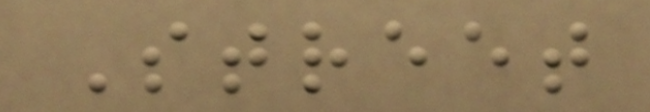Street
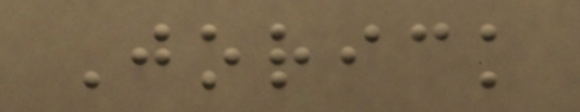Jorick
